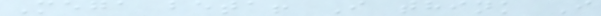Mega beta! I think I
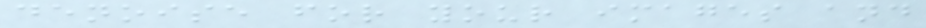denoise for your images and
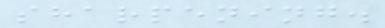sharpening.
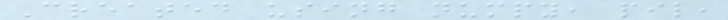Created using numpy, pil,
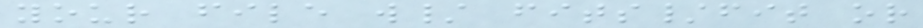your file w/ fits/fit or
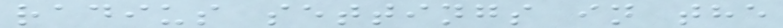radius settings in the
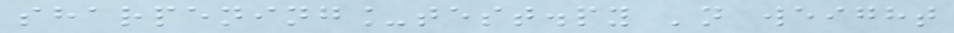sharpening_test.py 'n weight
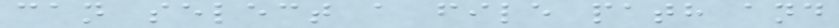can select a file path and
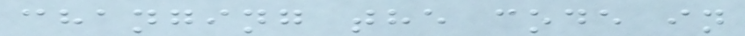changing the code in
